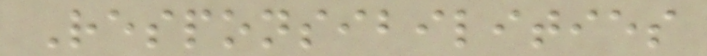Responsibilities
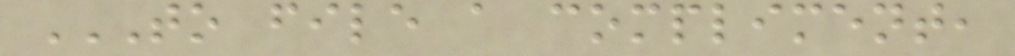TO FILE A COMPLIMENT,
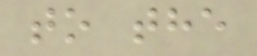to the
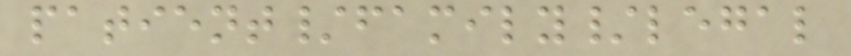patient/family/legal
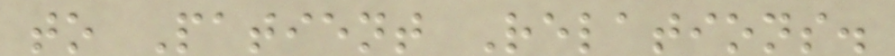to Patient Relations.
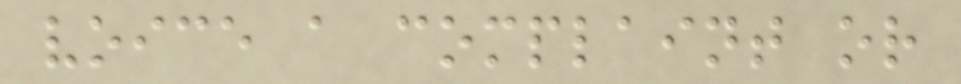voice a complaint or
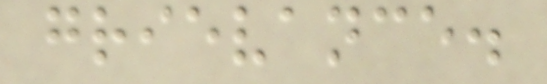grievance.
